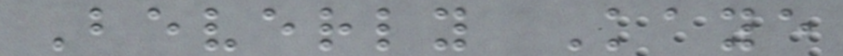Beverly Kaye
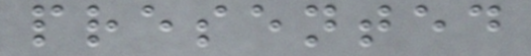presented
